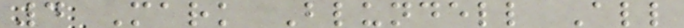4 Mark Blundell All
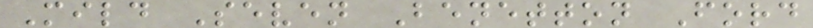Mild Seven Benetton Ford
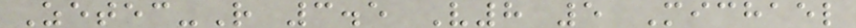Zetec-R 3.5 V8 5 Michael
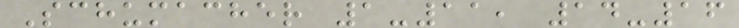Schumacher 1-11, 14-16
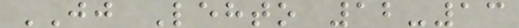JJ Lehto 12-13
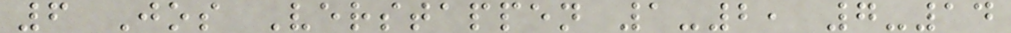6 Jos Verstappen 1-2, 7-14
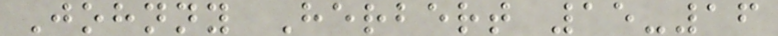Johnny Herbert 15-16
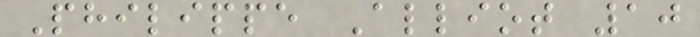Philippe Alliot 10
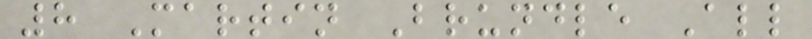8 Martin Brundle All
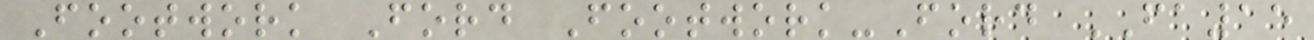Footwork Ford Footwork-Ford FA15
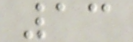13
